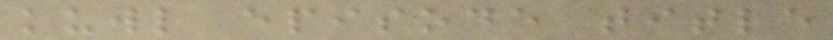kuwl episode title
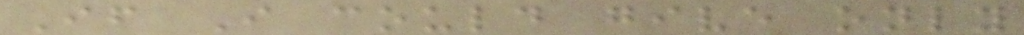If I could give only
